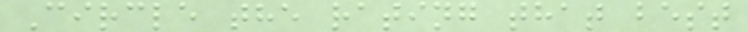Circle the rating that best
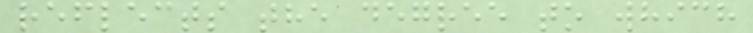reflects the degree to which
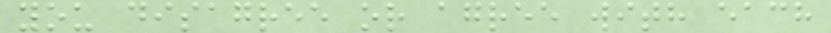you disagree or agree with each
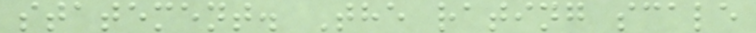statement. The rating scale
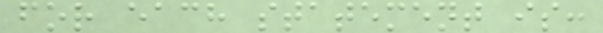for each statement is:
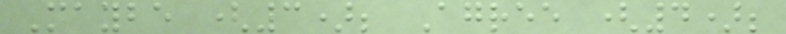Maybe (3); Agree (4);
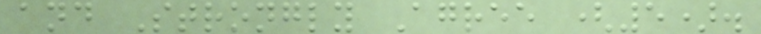and Strongly Agree (5).
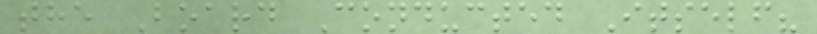the Board Conducted Itself?
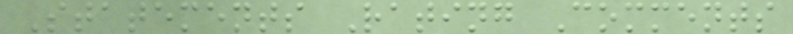Statements Rating Comments
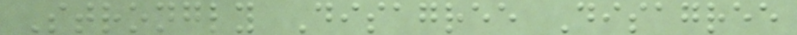Strongly Disagree Disagree
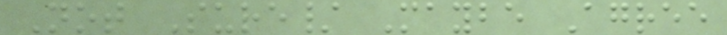Not Sure/ Maybe Agree
